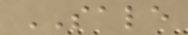SALE
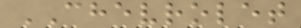CHEVROLET
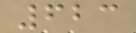623
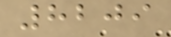8209
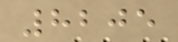8205
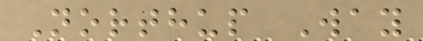Northup Way
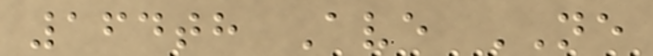164th Ave NE
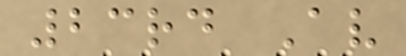23rd Av
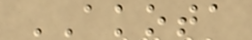AKOTA
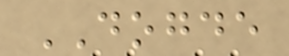DOGDE
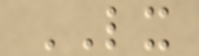LX
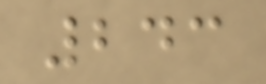243
